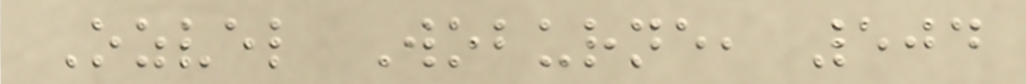Ozvel Woburne, 504
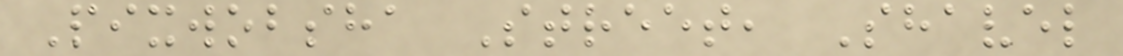Pixwobsha Street, Shavel
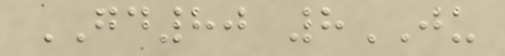GD80 8JU
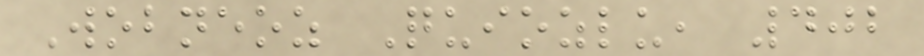Wobneoz Quiozlu, 402
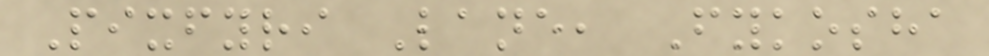Pixfyri Lane, Fykosha
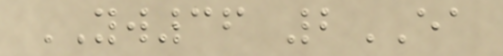YW36 2EA
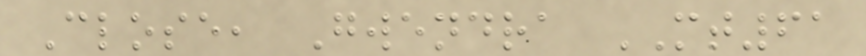Close, Gwendra MT61
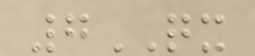7QX
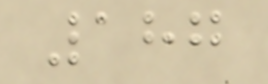187
